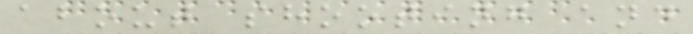about shooting and
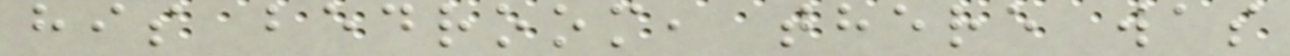his bedroom, there was
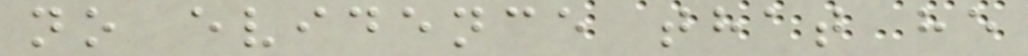no evidence that he
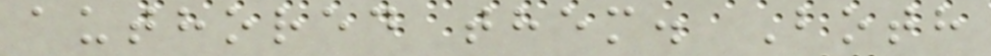authored them. Both
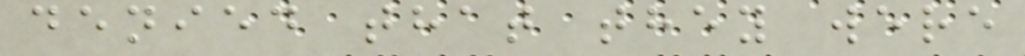denied that they were
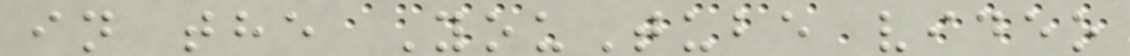in the YouTube video
